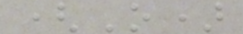(O)
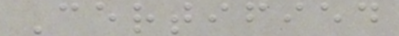Certified
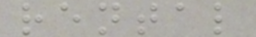rental
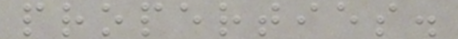properties.
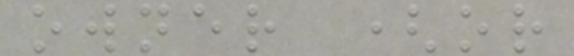owner (or
